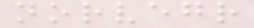norvegr
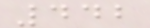442
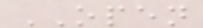OPEN
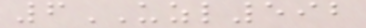6UZL592
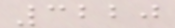3220
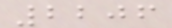2206
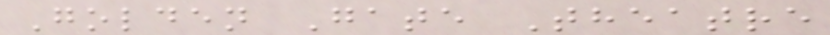Golden Gate Theatre
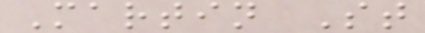Martin St
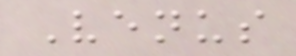Venus
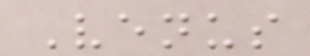Venus
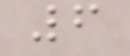6
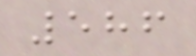586
